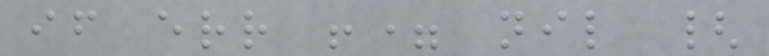if err != nil {
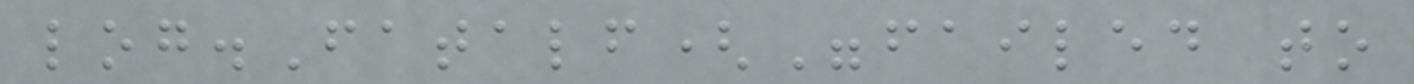log.Fatalf("failed to
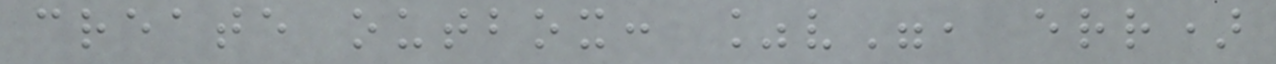create outbox: %v", err)
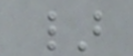}
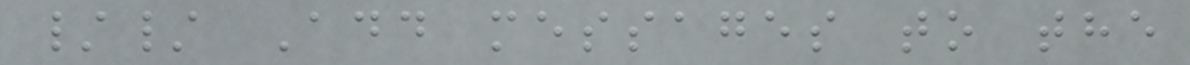// Add messages to the
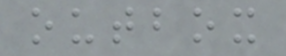outbox
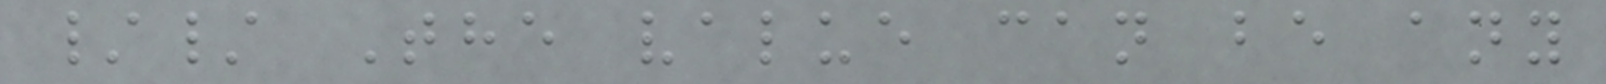// The value can be any
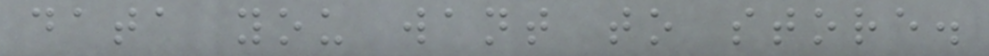data you want to store.
